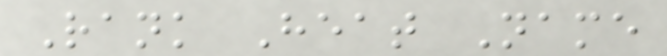Rank Heat Name
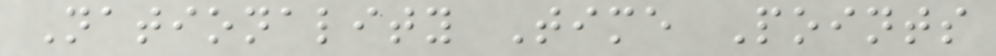Nationality Time Points
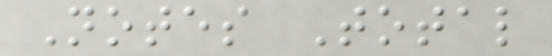Notes Total
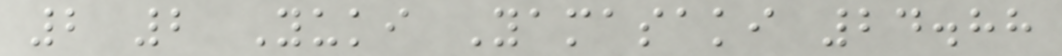2 2 Yuki Yamasaki 24.88
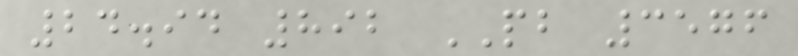24.94 892 PB 3576
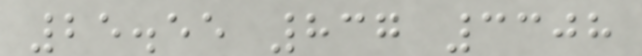25.55 837 3308
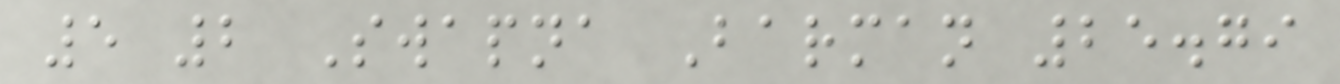5 2 Swapna Barman 25.79
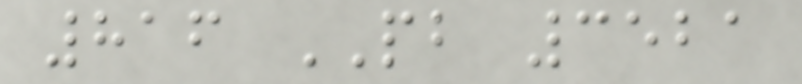816 PB 3521
